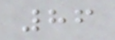86
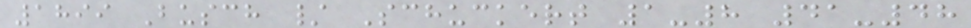1899 Busch / Schuckert 1-8 41-48
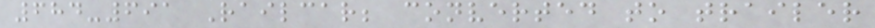684-691 Railcar; converted to trailer
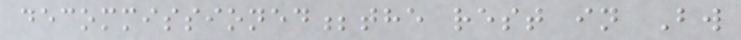decommissioned;the rest in Bw
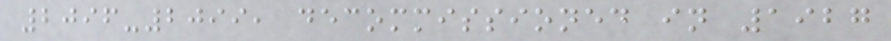2096-2099, decommissioned in 1927
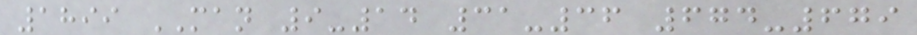1899 MAN 9-14 31-36 674-679
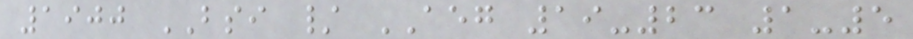1900 BSI / AEG 19-23 1-5
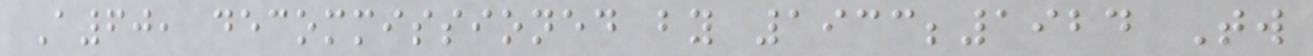A60, decommissioned by 1933;1924 Tw
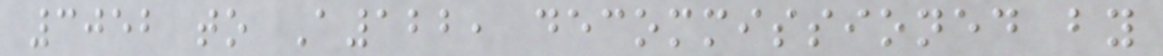3052 to A122, decommissioned by
